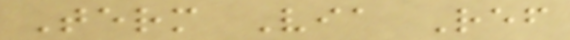Term Via Ref
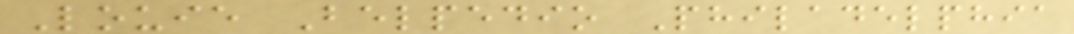Louie Belpedio Philadelphia
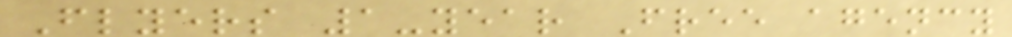Flyers 1-year Free agency
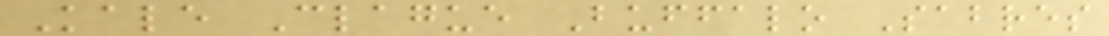Kale Clague Buffalo Sabres
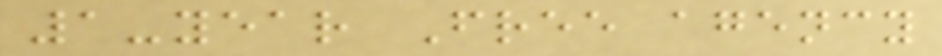1-year Free agency
